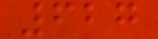627
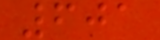601
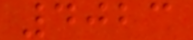4023
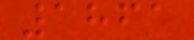1861
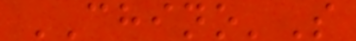CHINO'S
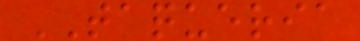TAQUERIA
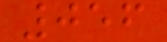056
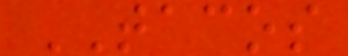TACOS
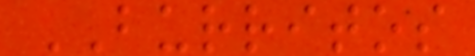BURRITOS
